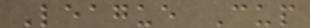League Cup
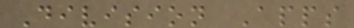Division Apps
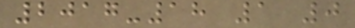2017-18 1 0
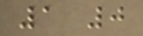1 0
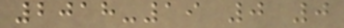2018-19 0 0
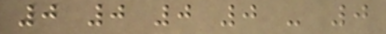0 0 0 0 - 0
